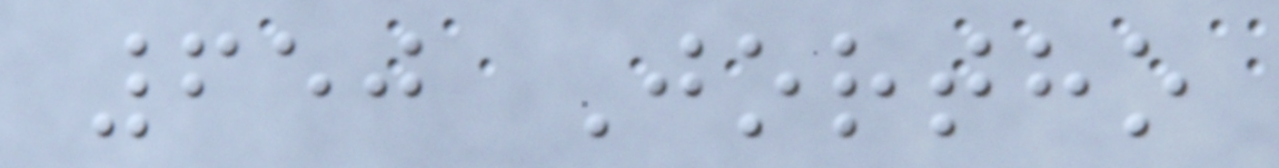650 Jortho
